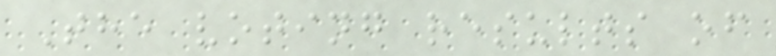The voting results of
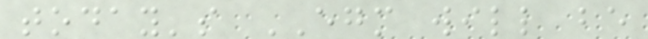today's EGM will be
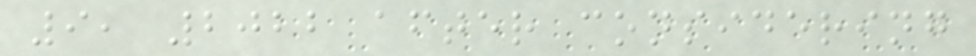9, 2022 after considering
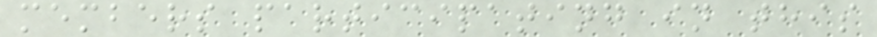members participating in this
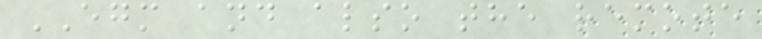EGM and also the remote
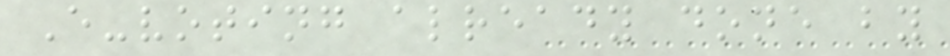E-voting already done by
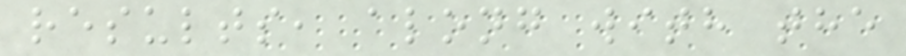results, along with the
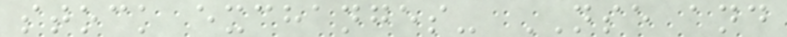stock exchanges- NSE and
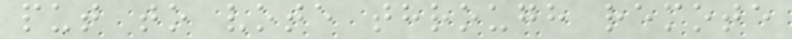put to vote through remote
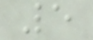5
